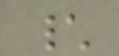\
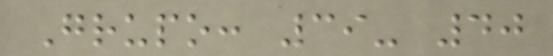Grupo: 39- 40
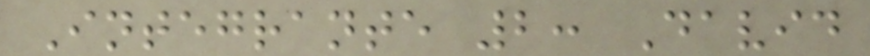Integrante 2: David
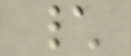\
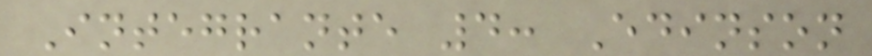Integrante 4: Edinson
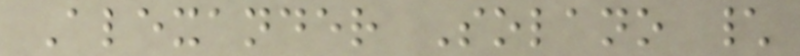Alexander Solano \
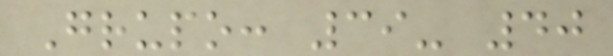Grupo: 39- 40
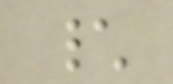\
